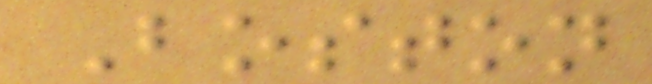Boston
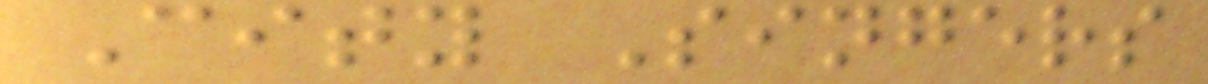City Singers
